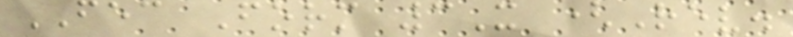FEC Form 3X (Rev.
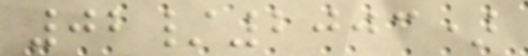02/2003)
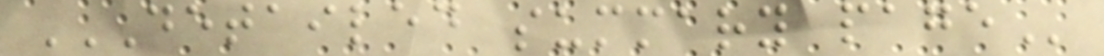DETAILED SUMMARY PAGE
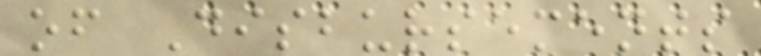of Disbursements
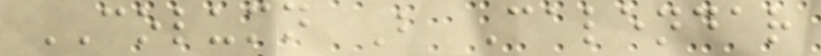COLUMN B Calendar
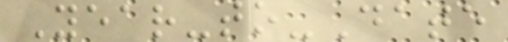Year-to-Date
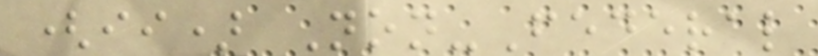(ii) Non-Federal
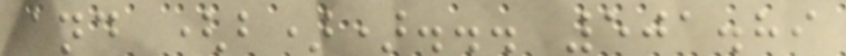and (b))... 501.89
